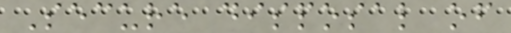Secure disposal of
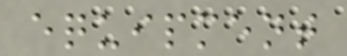equipment
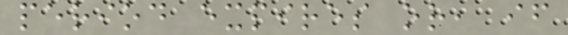period expires or, if
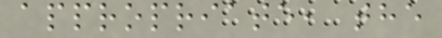appropriate, the
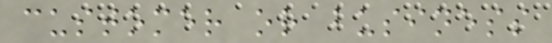customer or business
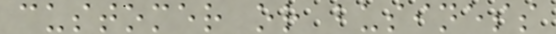customer or business
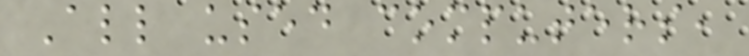All used computers,
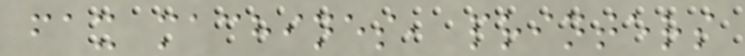fax machines, printers
